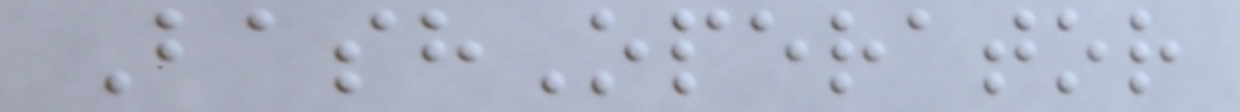BashOperator
